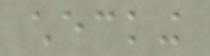checking
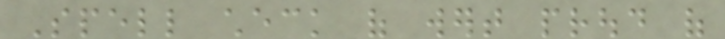Spell check of wert proud of
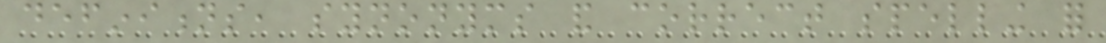definitions, synonyms and correct spelling for
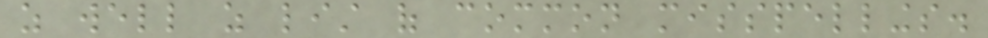as well as list of common misspellings.
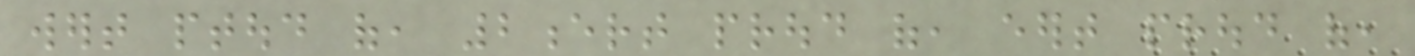wert ptoud of, 2ert proud of, eert proud of,
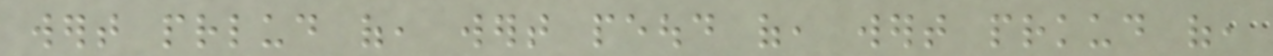wert prlud of, wert peoud of, wert prkud of,
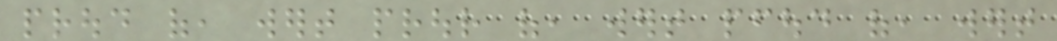proud of, wert prour of, wert pfoud of, wert
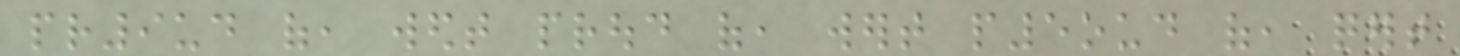pr9ud of, wedt proud of, wert p5oud of, qert
